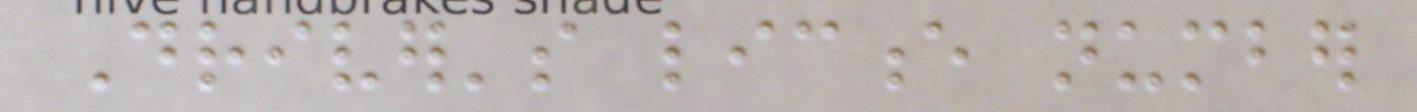Driver's licence number
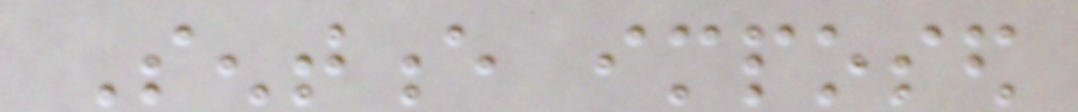Sentence imposed
